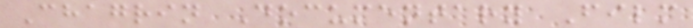Chagrin Documentary Film
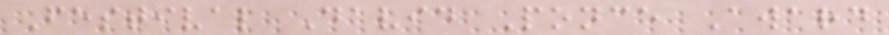Festival David Ponce Award
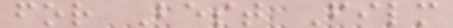for Best Film
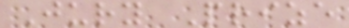Jury Prize
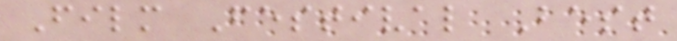Film Festival Best
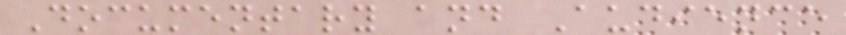Documentary and Audience
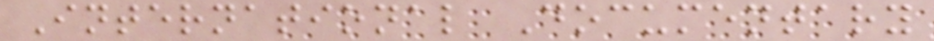International Documentary
